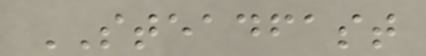STEADFAST
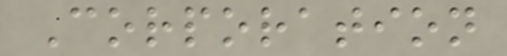Corporation
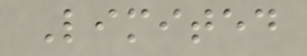Limited
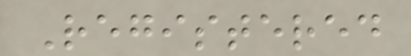Registered
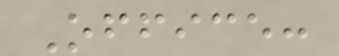Office:
